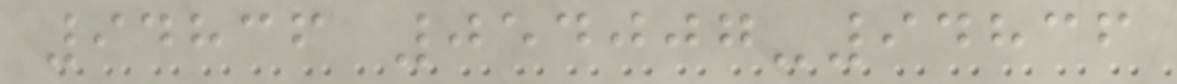94836 054007-94836
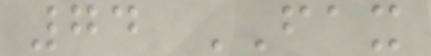74 FAX
